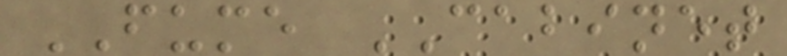FUME CABINET
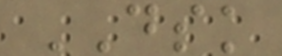DSK
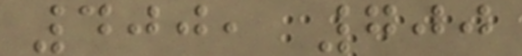400, 700
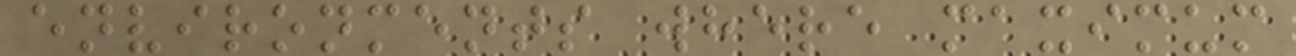environments where maximum
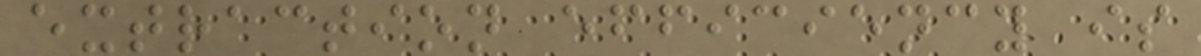extraction efficiency is
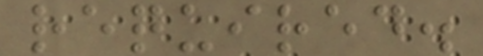required.
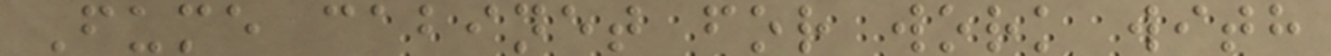Fume cabinet for work with
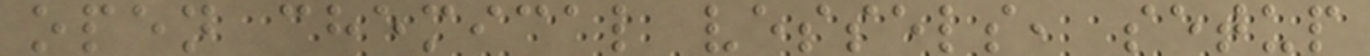open chemical vessels, setup
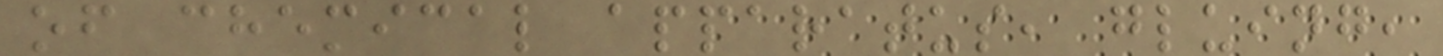of chemical apparatus, gluing,
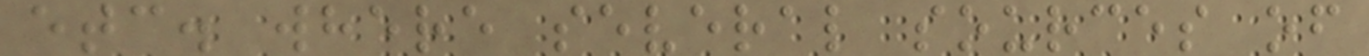etc. where several sources of
